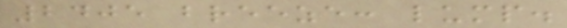2405 breeze: lump.
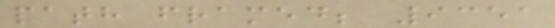path framed; 9351
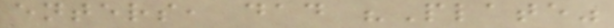enters, dad "Plate"
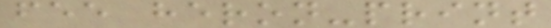fee heron-print
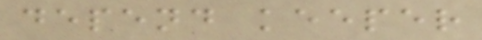depend keeper
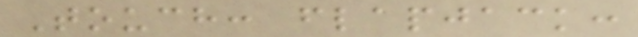Touch: flapjack:
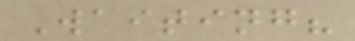Waiting?
